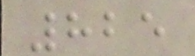825
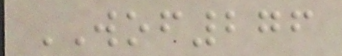WOF276
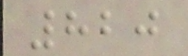820
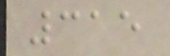315
